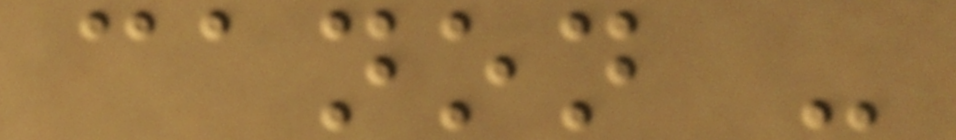canon -
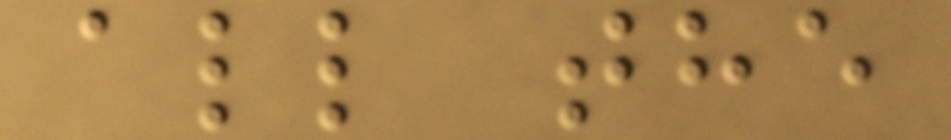all the
